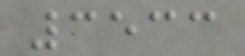3533
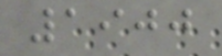1900
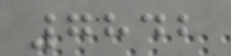7842
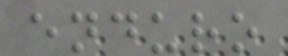enduro
